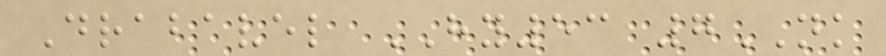Drabavel HY53 7NK
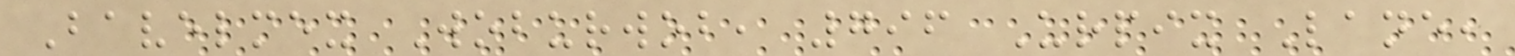Bavelmex Woburwob, 796 Urpix Lane,
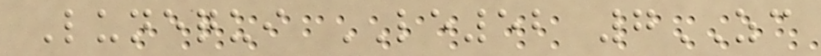Lunequi LE52 7ZC
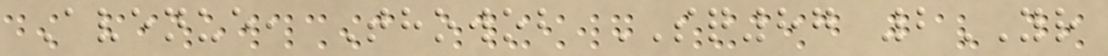Avenue, Thowob SQ87 2YR
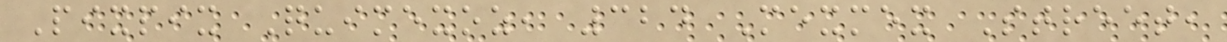Pixpix Quimexoz, 324 Mexmex Street,
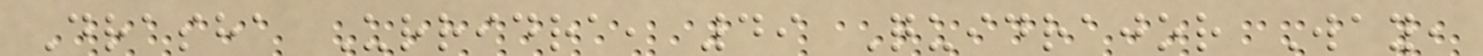Drasha Urridra, 49 Quidrajor Way,
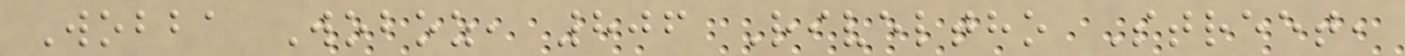Wobba Woboz, 806 Riveltho Street,
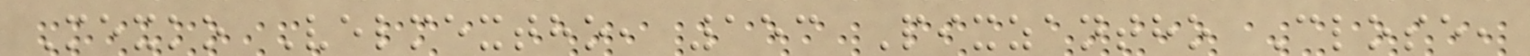Mexko Velmextho, 153 Pixzantho Close,
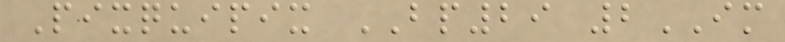Pixquipix BP29 2IM
